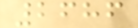2686
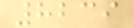8239
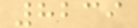8239
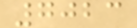7023
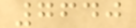7640
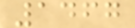1467
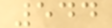544
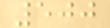500
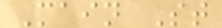Main St
